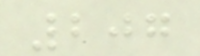207
